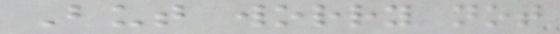But worry not
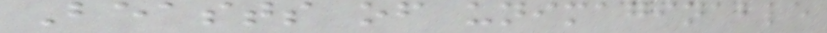Beasts of unimaginable
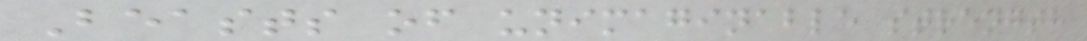Beasts of unimaginable strength
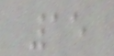15
